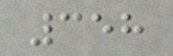358
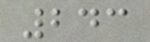243
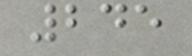245
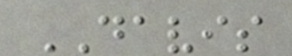DAVIS
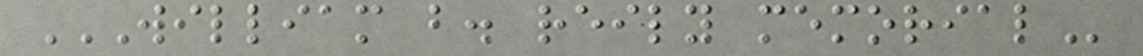WILLIAM B. REILY MEMORIAL
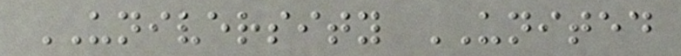UNIVERSITY UNITED
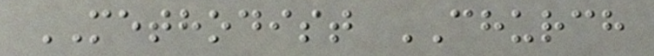METHODIST CHURCH
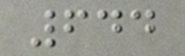644
